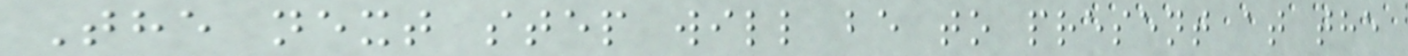The next step will be to present at the
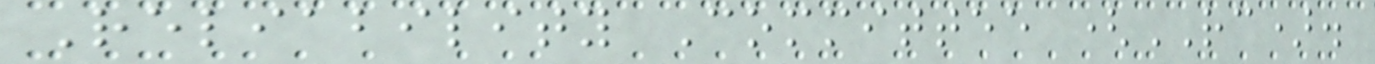Reliability Committee (RC).
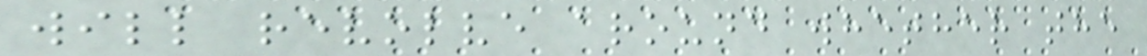will revolve around whether the
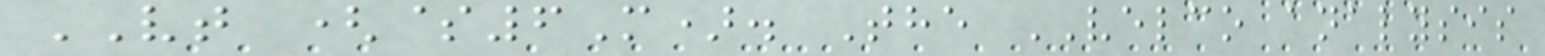VT ($6M). The VELCO analysis
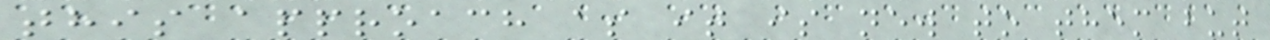this approach as it is new to them but
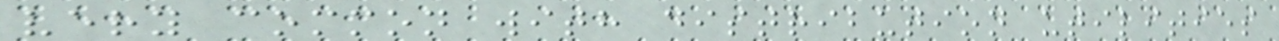very common with distribution utilities
